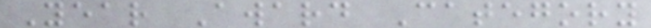Year Award Category
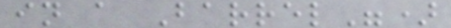in a Barrel")
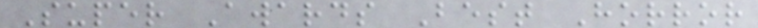Super Awards Best Horror
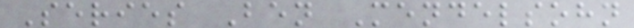Series Ben Mendelsohn
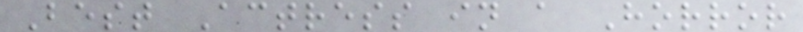Best Actress in a Horror
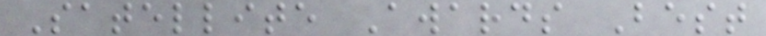Satellite Awards Best
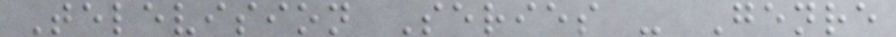Television Series - Genre
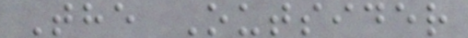The Outsider
